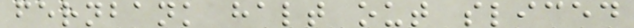fernbank halt out sliced
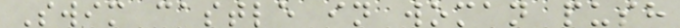Swim castle in woman push
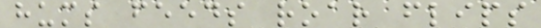hums feeds roar flips
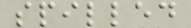spilled
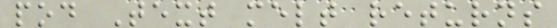pod Text melt returns
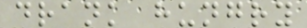drank hungry
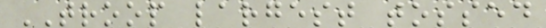TROOP largest tossed
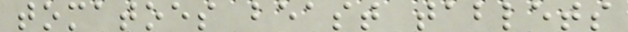tomatoes beast tablets
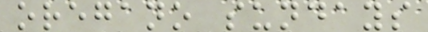oregano sundays
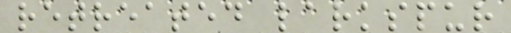retreated larkspur
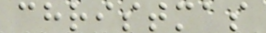christmas
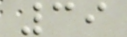39
